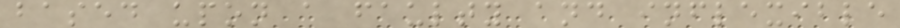based upon a faulty and inflexible
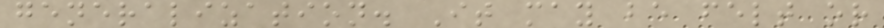generalization. It may be felt or
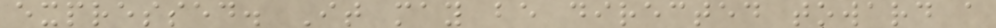expressed. It may be directed toward a
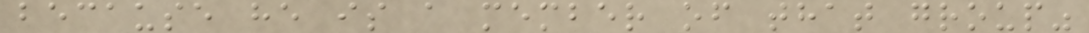because he is a member of that group"
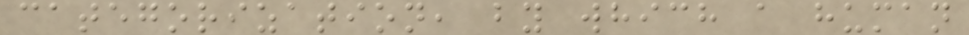categorization, by which a human
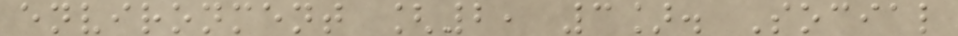environment [2, 3]. Social
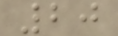20
